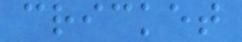cricket
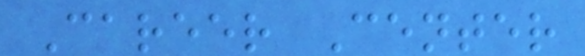Career Center
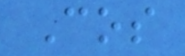Cos
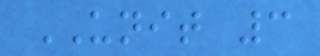UNIT 3
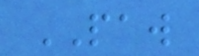PAW
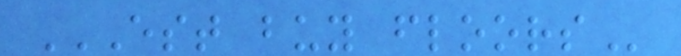EST BUY FLOORS
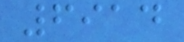6914
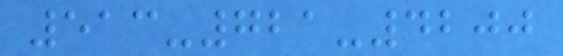513-721-4200
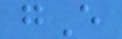gE
